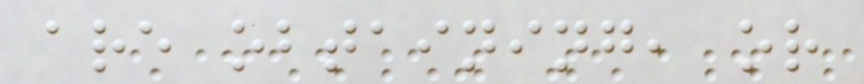are obtaining, or
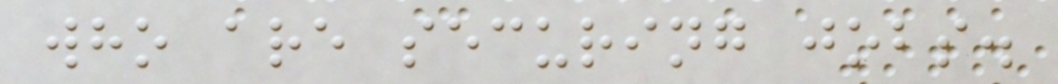who are securing jobs.
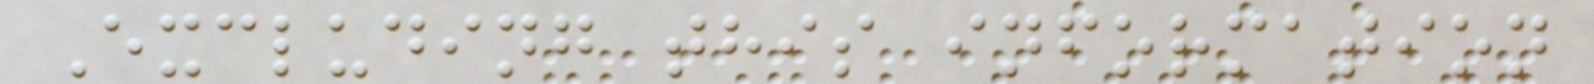Excluding this information
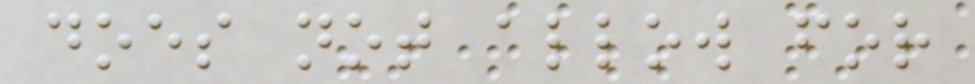does not allow for
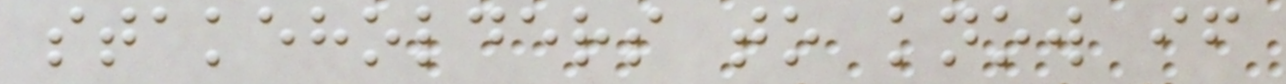stakeholders to know if
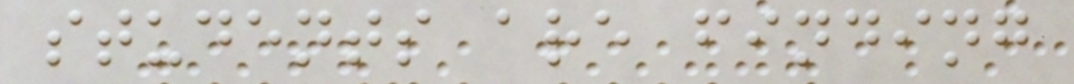students are finding
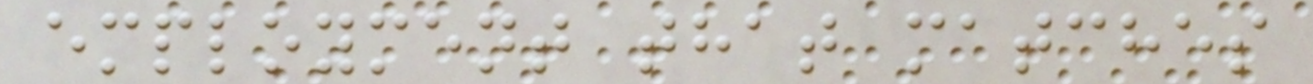employment that matches
